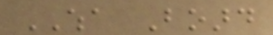WHA Board
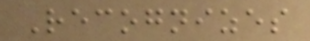Recognizes
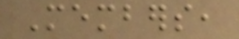Members,
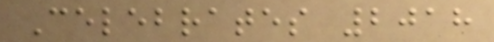Celebrates 2018
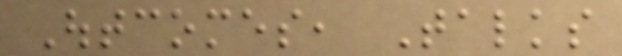Outcomes, Talks
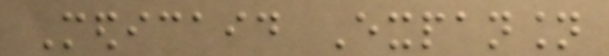Medicaid Expansion
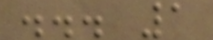... 1
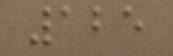125
